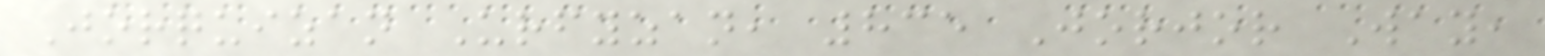Jorquizan Urfyzan, 835 Jorjor Way,
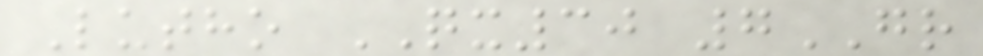Lutho QX30 7GR
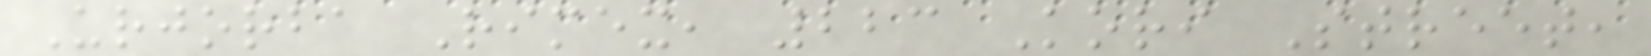Urjorba Rimex, 223 Kori Street,
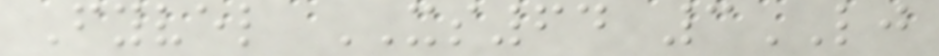Fyvel XS64 3LJ
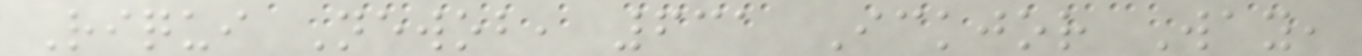Riqui Newob, 631 Ickjor Way,
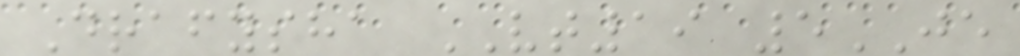Drafysha VT19 5JE
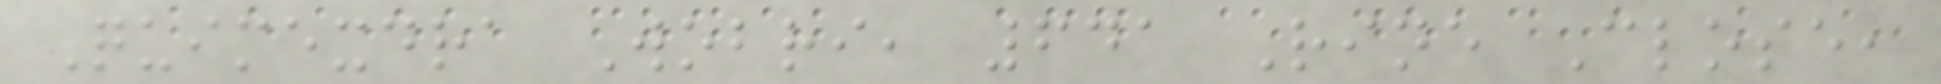Quimexdra Wobri, 641 Rine Close,
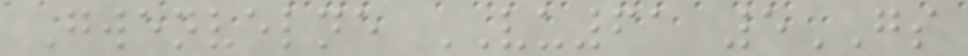Gwenvelne VU61 5GS
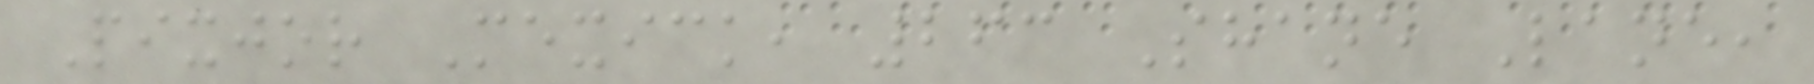Pixjor Mexick, 263 Shane Lane,
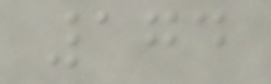174
